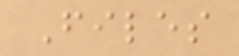Files
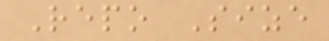Repo Size
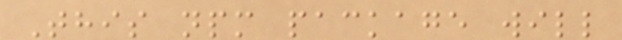This npm package will
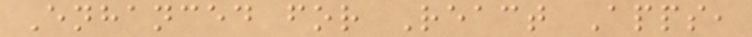Enhanced for React Apps,
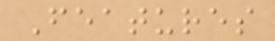Features
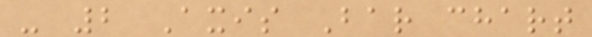- 2 Axis Bar chart
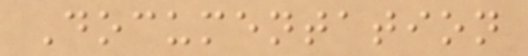Documentation
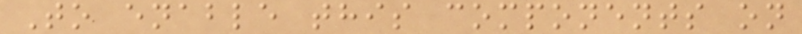To enable this components on
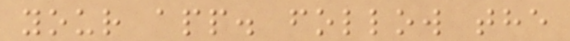your app. follow the
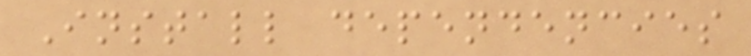Install dependencies
